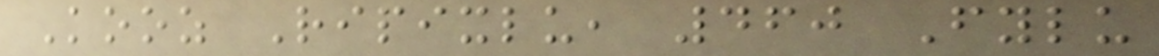Kooz Ripixlu, 460 Fylu
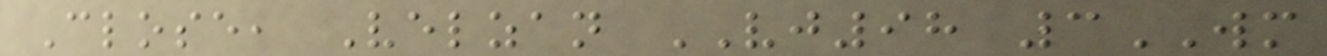Close, Velzan VJ98 3WM
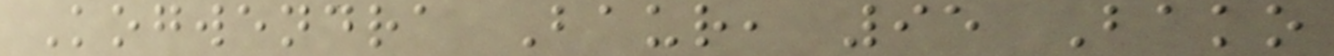Kogwendra Baur, 95 Bako
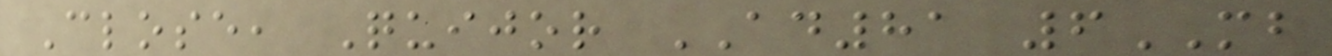Close, Quijor AD81 6MB
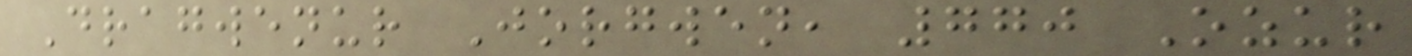Dragwenur Jorgwen, 770 Ozur
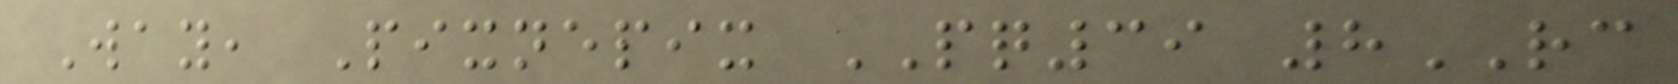Way, Pixnepix PQ39 8RC
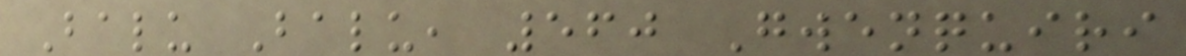Balu Balu, 560 Gwenquiri
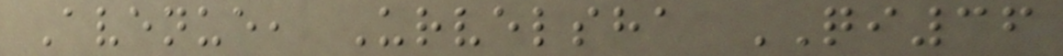Avenue, Urvelsha QI36
